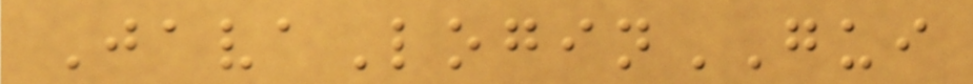JavaLoginGUI
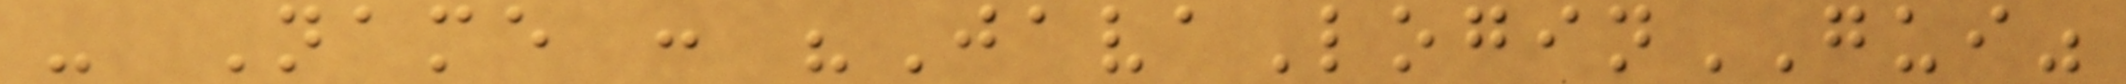- Name : "JavaLoginGUI"
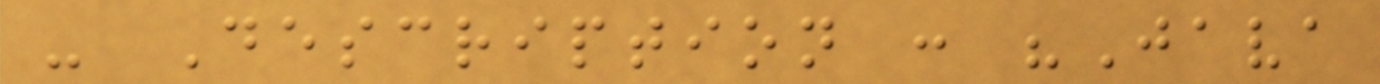- Description : "Java
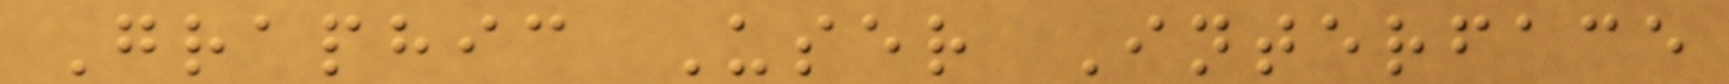Graphic User Interface
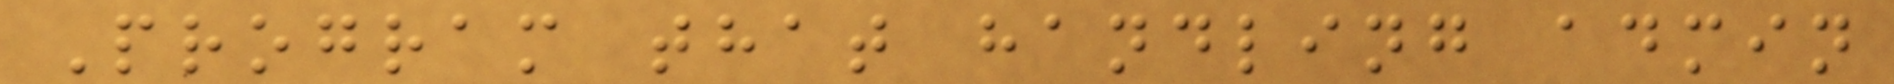Program that handling admin
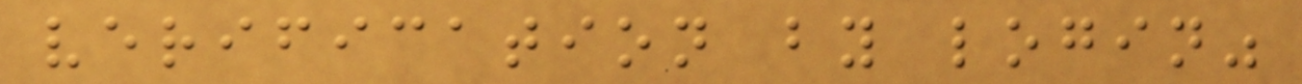verification by login"
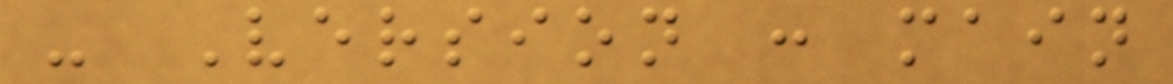- Version : main
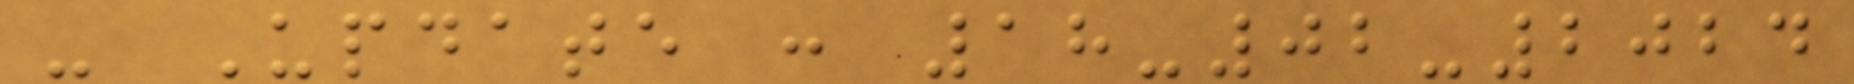- Update : 18-02-2024
